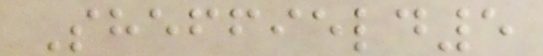Sheffield5
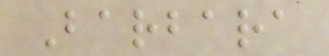Barbara
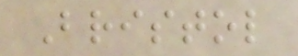Bristol
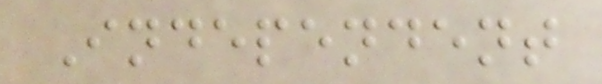Independent
